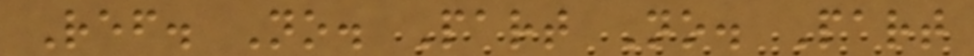Ref. No. Part No. Part
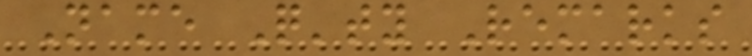Name Q'ty Remarks
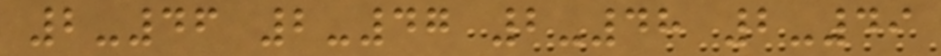2-46 2-47 2-48 2-49
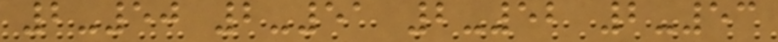2-50 2-51 2-52 2-53
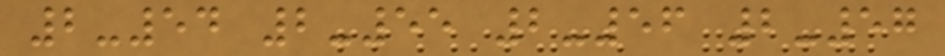2-54 2-55 2-56 2-57
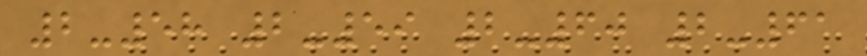2-58 2-59 2-60 2-61
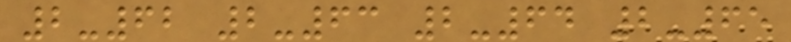2-62 2-63 2-64 2-65
